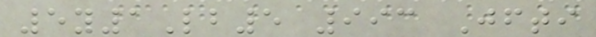5y1Lb5 993 Jfti
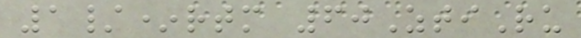1/*rtm 60ZtiRu
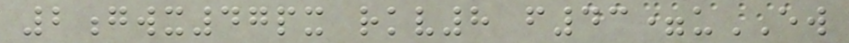2gwx47px rkv8 f43=uEW
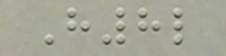H8l
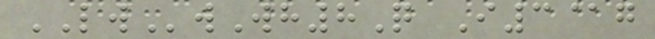LWwWh8Q I3@g
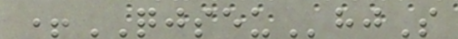+QJSEUhjS
